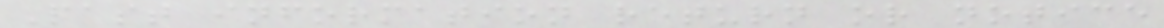Past information return or notice
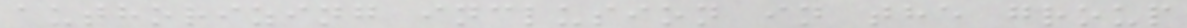authorizing inclusion in the group
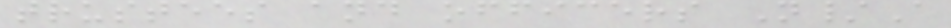trustees and officers N/A
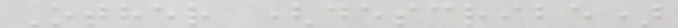Other (describe)
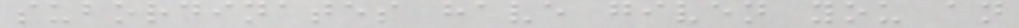subordinates have given you an
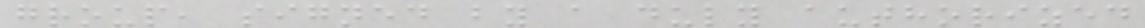group, signed by a duly authorized
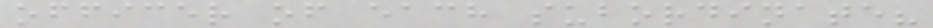officer of each subordinate?
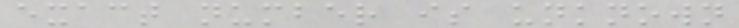exact number is unknown
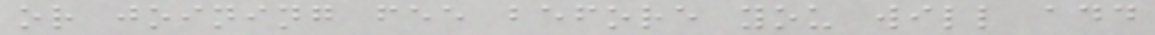or joining fee before you will add
